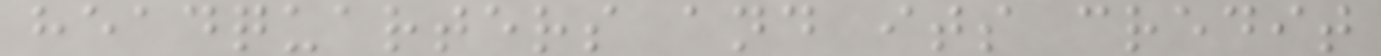headquarters and its credit
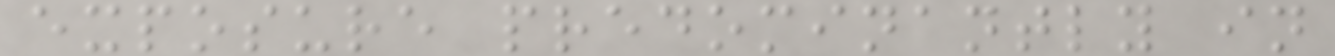exposure predominantly in
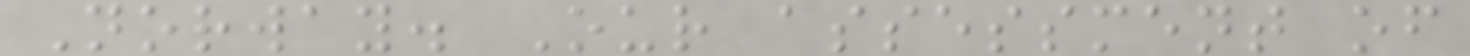Norway. Our assessment of
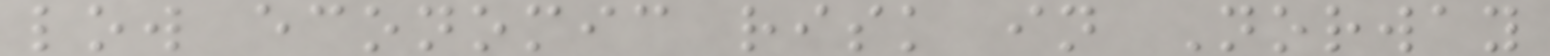low economic risk in Norway
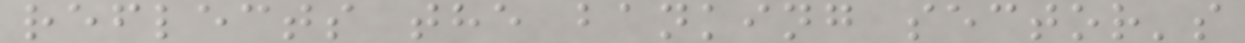reflects the banking sector's
